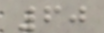60
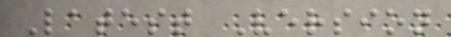Latest Version
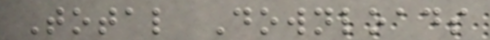Total Downloads
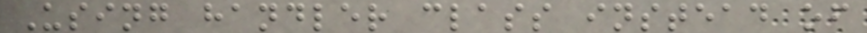Using handler class instead of
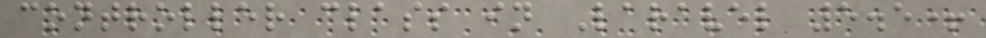controller class in Laravel 5.5+
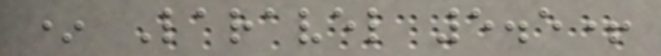* Laravel 5.5+
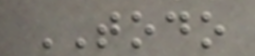TODO
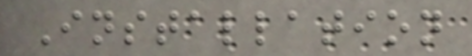Installation
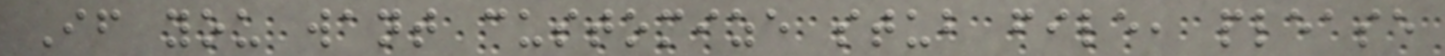If you want customize stub file, please
